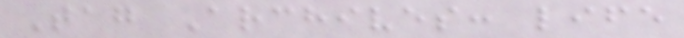Tag Archives: life
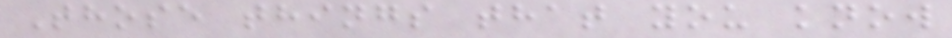Those things that you know
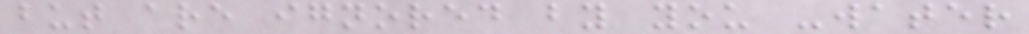but are ignored by you -water
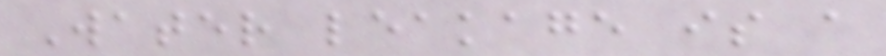Water leakage is a
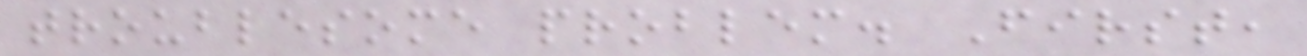troublesome problem. First,
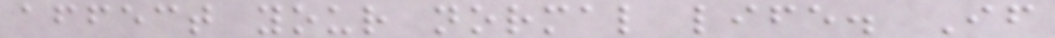affect your normal life. If
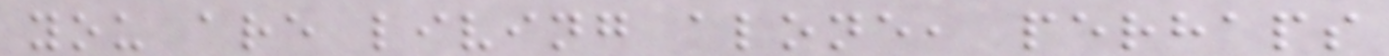you are living alone, perhaps
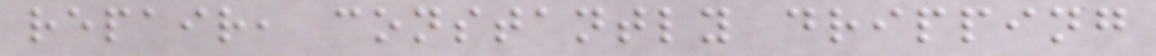repair, constantly dripping
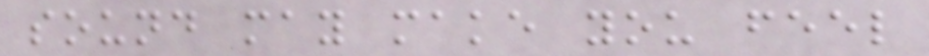sound may make you feel
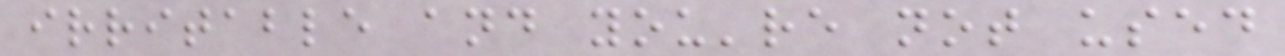irritable and you're not used
